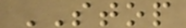STOP
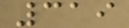319
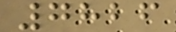7826
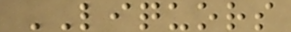LIQUORS
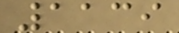1139
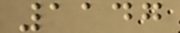1147
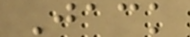Jack
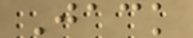Jack
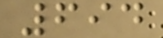694
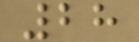28
